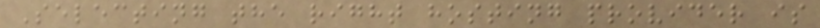Selecting the right hosting provider is
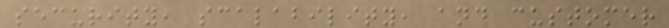security, scalability, and customer
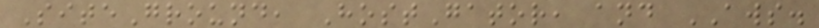SiteGround, HostGator, and AWS.
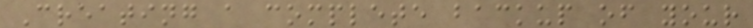Creating a complete backup of your
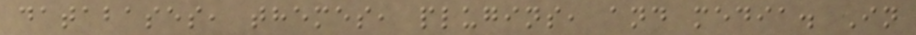databases, themes, plugins, and media. In
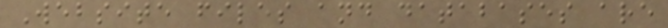Website files and databases are
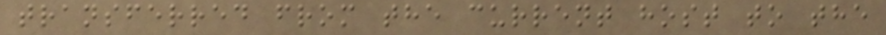transferred from the current host to the
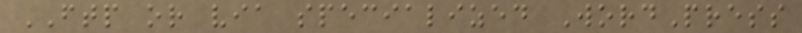FTP or via specialized WordPress
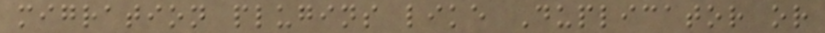migration plugins like Duplicator or
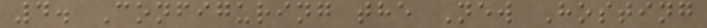4. Configuring the New Hosting
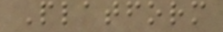Platform
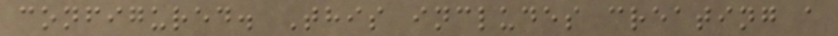configured. This includes creating a
